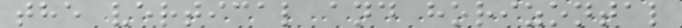the vertical and horizontal
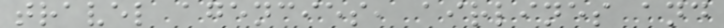travel agencies, airlines and
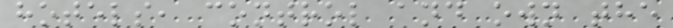hotels, control and own the
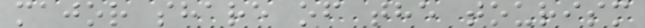major share of the tourism
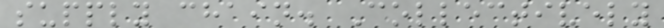supply chain. Collectively
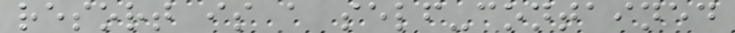resort is a self-contained
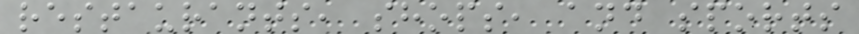restaurants, shops, and sports
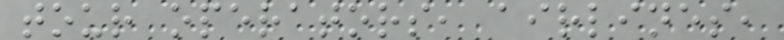tour operators, airlines,
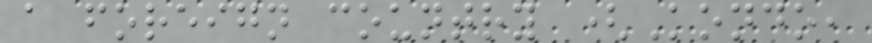a foreign country (Kondo,
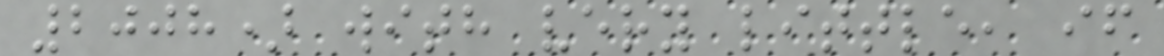2008) with very little, if
